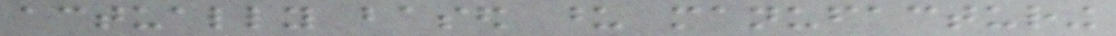actually based upon manufacturing
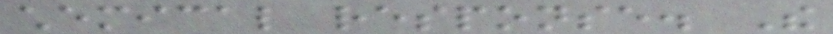chemical response. The
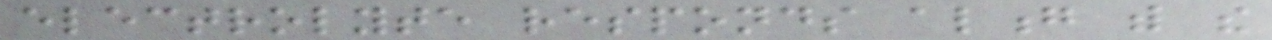electrolyte responds along with the
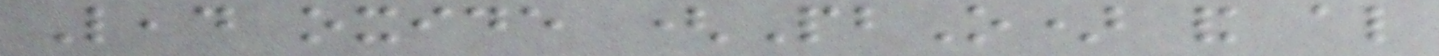Lead oxide (PbO) and also
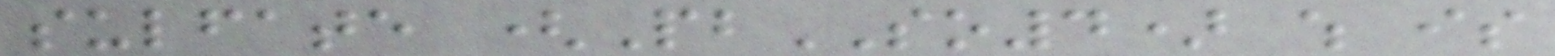sulfate (PbSO4) which is
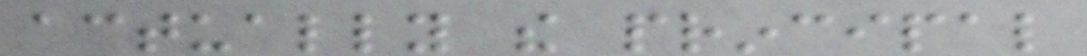actually the principal
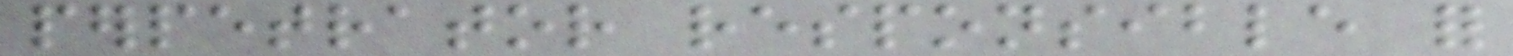perpetrator responsible for
